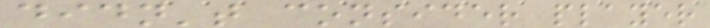didn't consider player
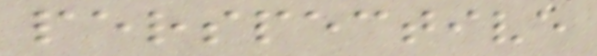perspective
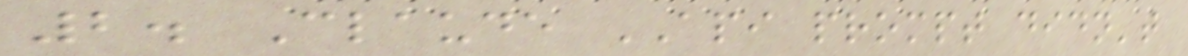2. Claude API prompt didn't
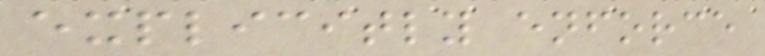explicitly enforce
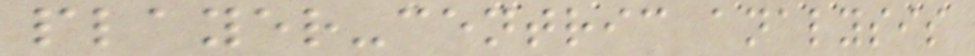player-centric analysis
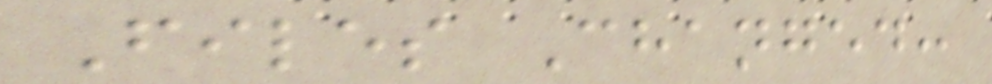Files Changed:
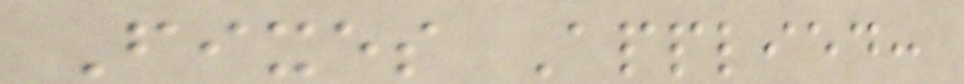Fixes Applied:
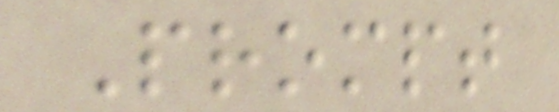Prompt
